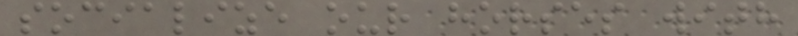socialize our horses with
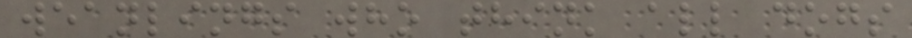weanlings who think all dogs
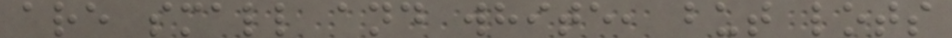are small and white, but lots
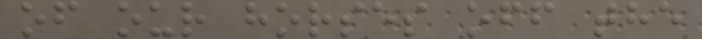of our horses off the
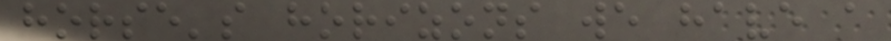horse's horizons we have a
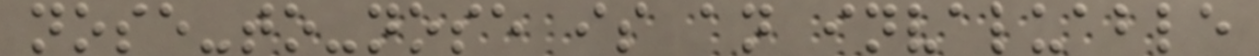nose-to-nose is an invaluable
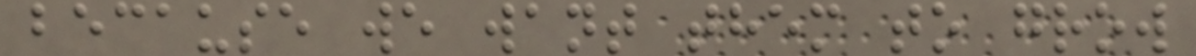because we want them to grow
